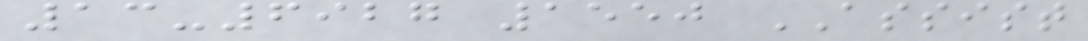13-6927 1550 ASSIST
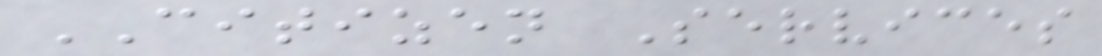CITIZEN Services
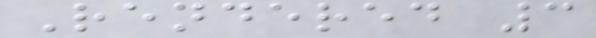Rendered 3
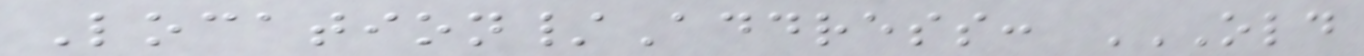Location/Address: OLD
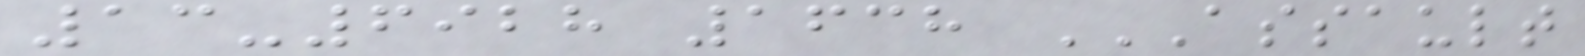13-6928 1638 ASSAULT
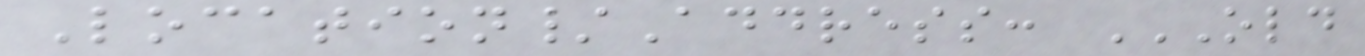Location/Address: OLD
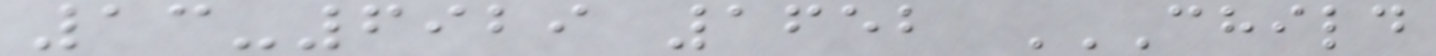13-6929 1652 CHILD
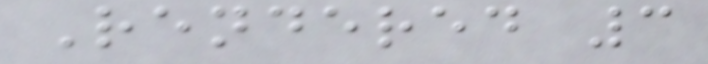Rendered 3
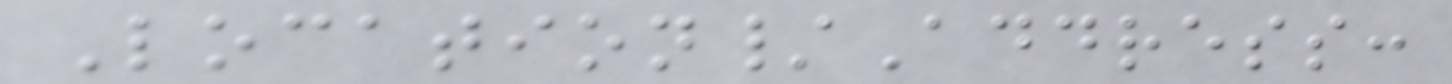Location/Address:
